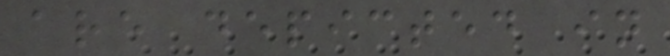are depicted in
